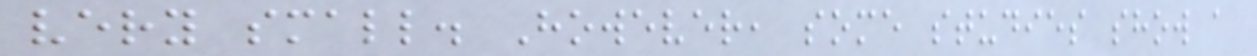very small. However, some studies show a
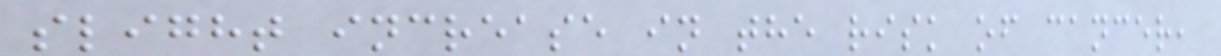slight increase in the risk of cancer,
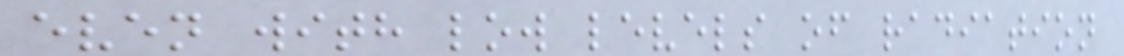even with low levels of radiation
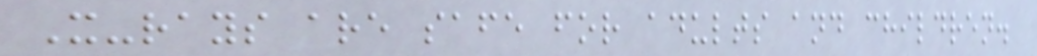X-rays are safe for adults and children.
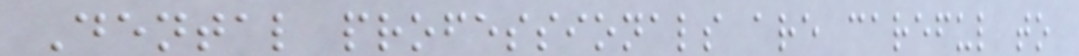Dental professionals are careful to
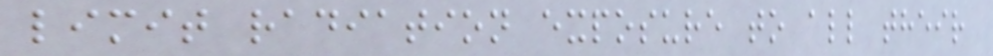limit radiation exposure to all their
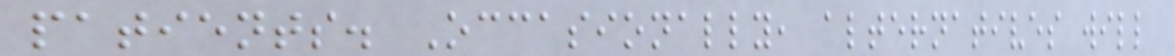patients. Occasionally, alternatives will
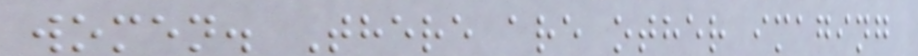women. There are other imaging
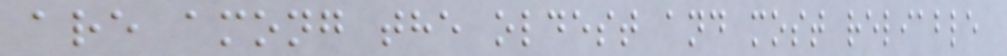are among the oldest and most reliable
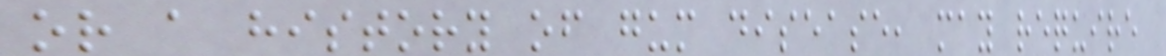or a history of gum disease, may require
